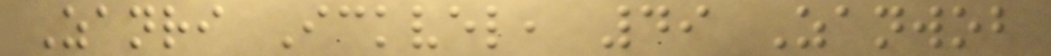Zanri Ickvel, 49 Zanwob
